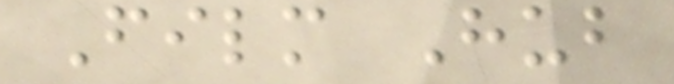Film Hub
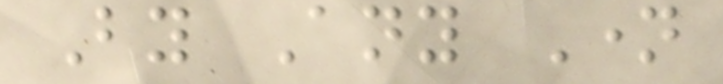By Any Name
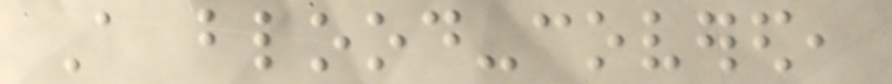A blood-covered,
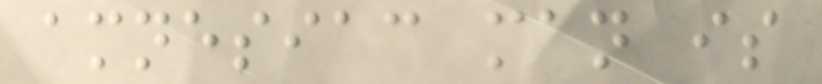amnesiac man is
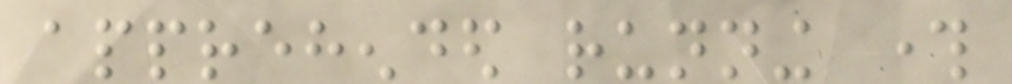apprehended running through
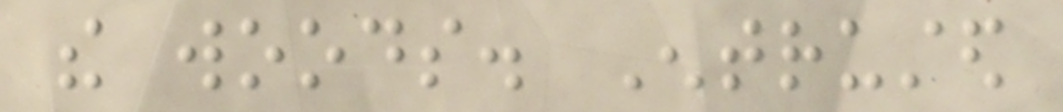the woods. Entrusted
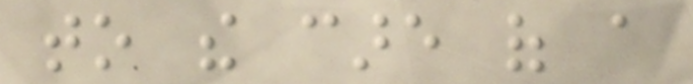to the care of a
